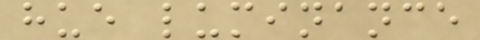hue luminance
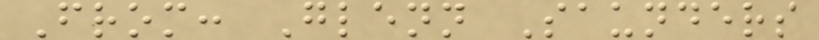From: Glenn Saunders
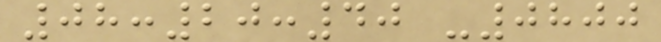08:20:40 -0800
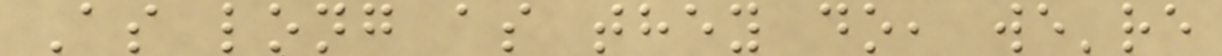As long as they do, we're
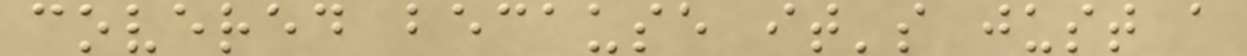covered because it's just a
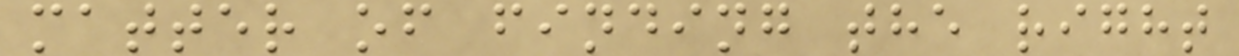matter of finding the right
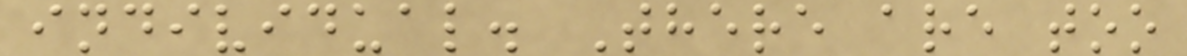individual. There are too
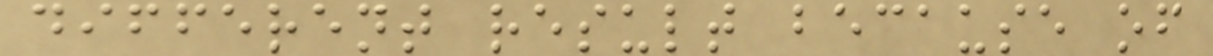different result because of
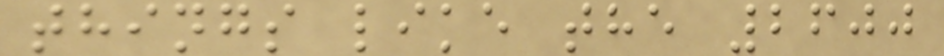things like the 2600
